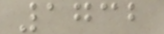1732
